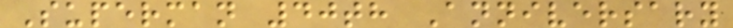Superman 40th Anniversary
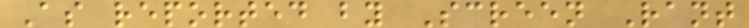As reported by Screen Rant
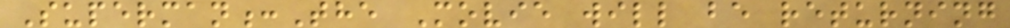Superman:The Movie will be returning
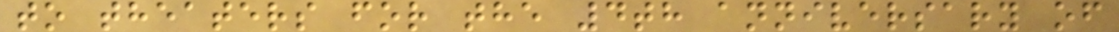to theaters for the 4th anniversary of
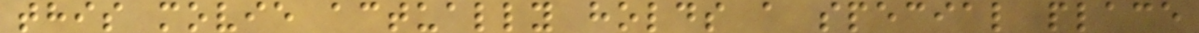this movie actually holds a special place
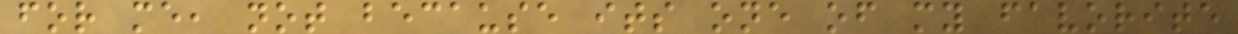for me, not because its one of my favorite
